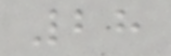28
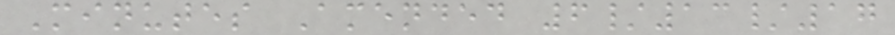Minutes Amended 6/13/17
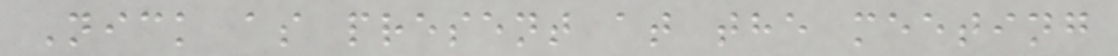Nick as present at the meeting
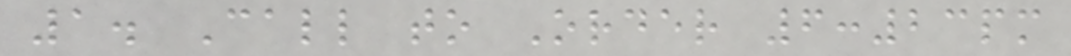1. Call to Order 6:23pm
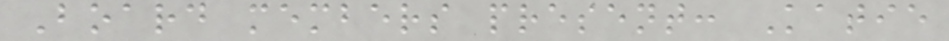Board members present: Katie
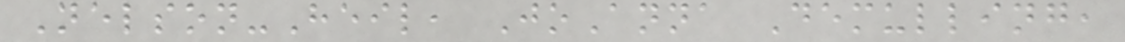Nelson-Heil, JoAnna Demulling,
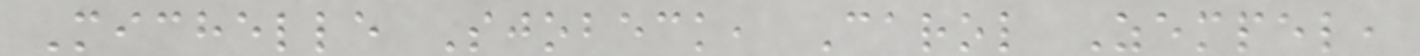Michelle Sjobeck, Carol Zempel,
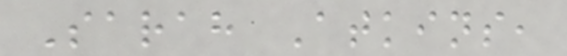Sarah Atkins,
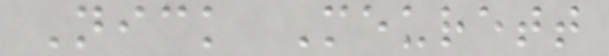Nick Meurett
